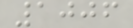1006
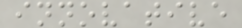innovative
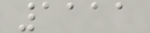1111
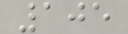105
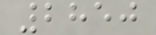2850
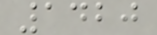1420
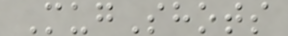MugShots
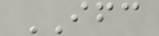IFC
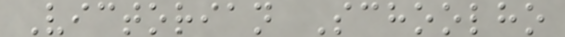Victorian Schoolho
